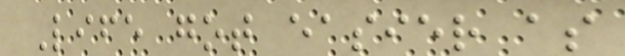Life got easier as
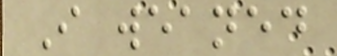I weaned
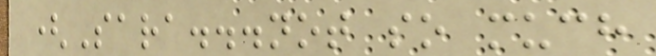(Sara...not so much
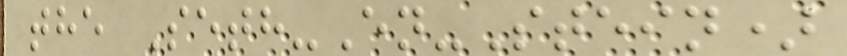the Seth-En-Stein)
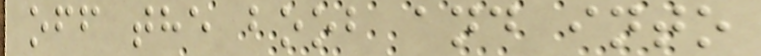off the boob and into
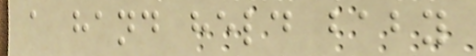a hand held baby
